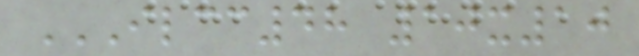ILCC48 10X10
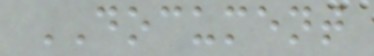DOCUMENT
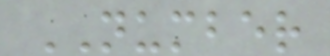NUMBER
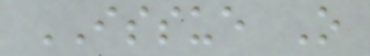ISSUE O
